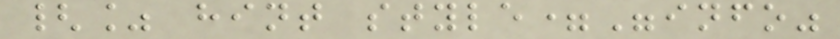{% hint style="info"
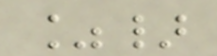%}
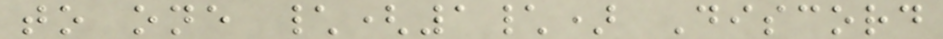to one \(1\) Discord
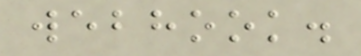webhook.
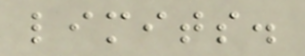limits.
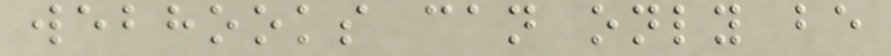webhooks can only be
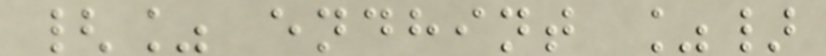{% endhint %}
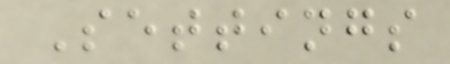Settings
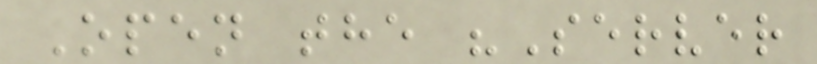Open the "Server
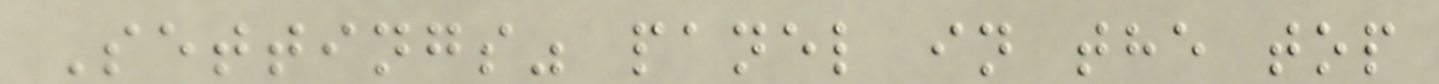Settings" panel in the top
